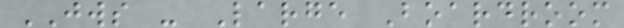JWS - Large Boardroom
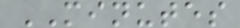MINUTES
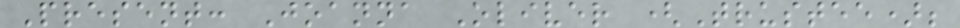Present: Joanna Oliver (Trustee);
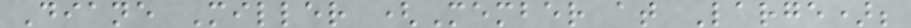Diane Miller (Member at Large);
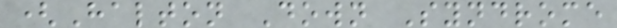(Halton Down Syndrome
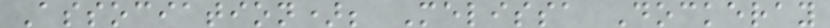Association); Melissa Dockeray
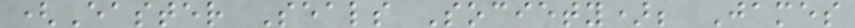(Easter Seals Society); James
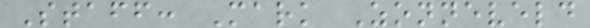Staff: Mark Zonneveld
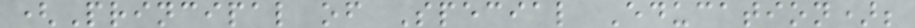(Principal of Special Education);
